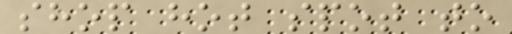shop hot spot to
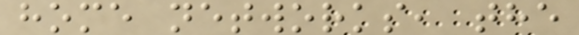home networks, the
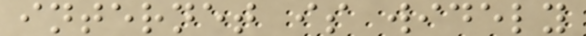internet is widely
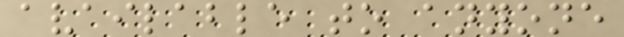available to anyone
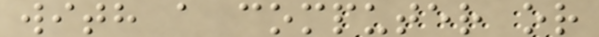with a computer or
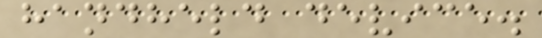handheld device.
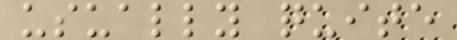usually quite
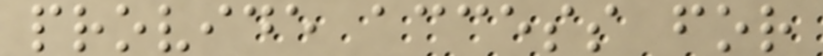provide access for
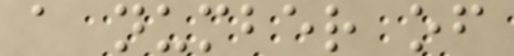a number of
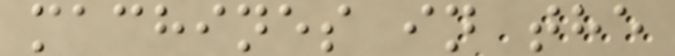machines in the
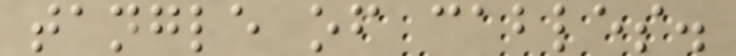tangle of cables.
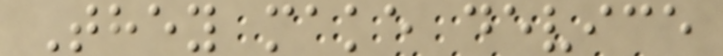They make device
